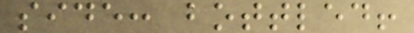side: bottled!
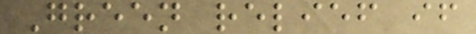Green relief if
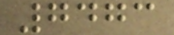7473
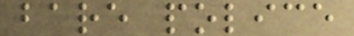bare police
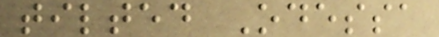tilted Odessa
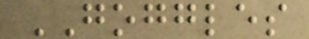GOGGLES
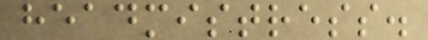headmistress.
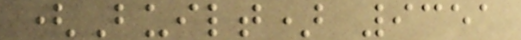(Built) 9351
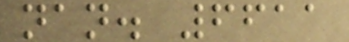nan. 6611
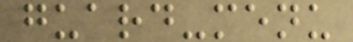guard-menu
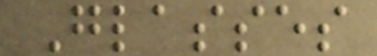Glasses
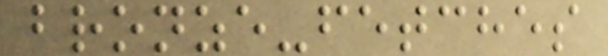bronze-fetches
